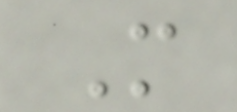M
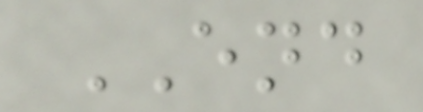END
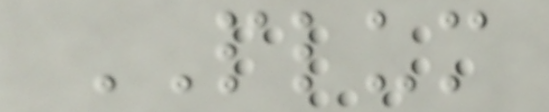PLUM
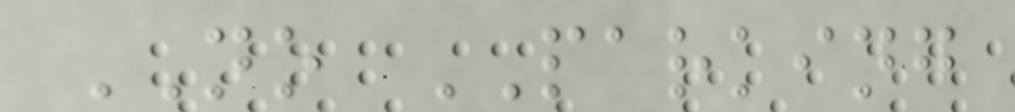NO PARKING
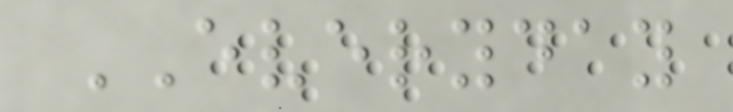EVERYDAY
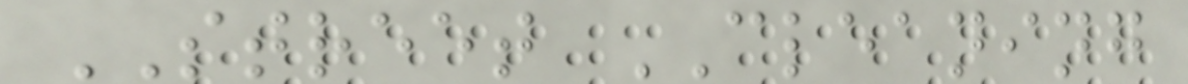STREET CLEANING
